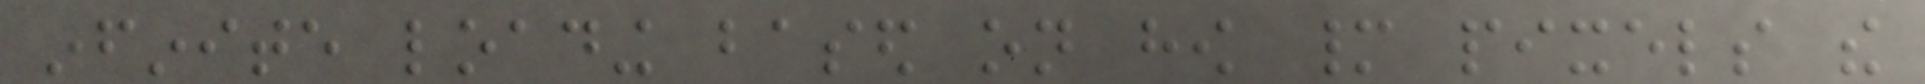infinite loading based on how many pixels the
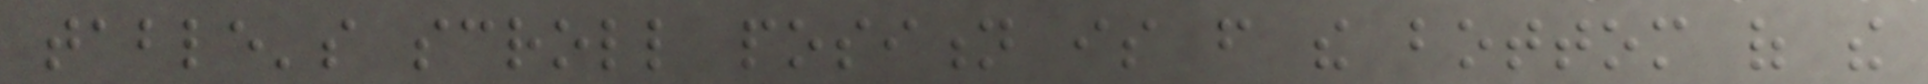table's scroll position is from the bottom of the
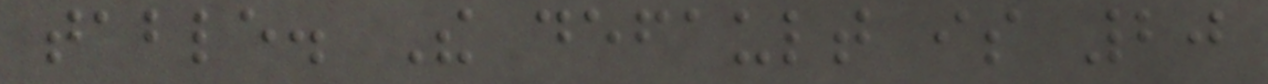table. The default is 20
